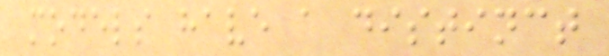models have a distinct
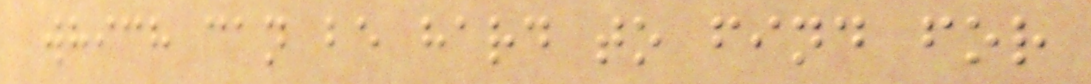which can be hard to find for
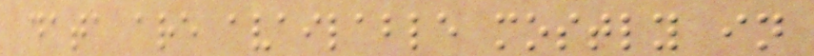data are available mostly in
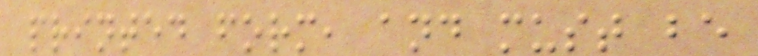printed form, and must be
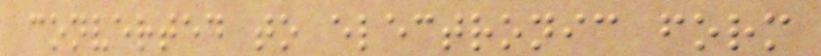converted to electronic form
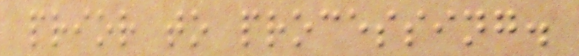prior to processing.
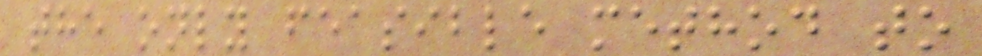the only feasible method to
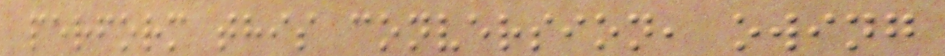perform this conversion, owing
